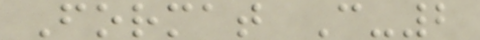Format C-2
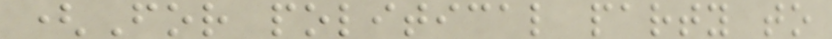(For political party to
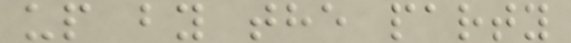up by the party
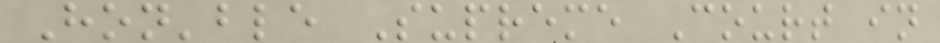Hon'ble Supreme Court in
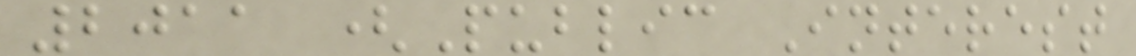2011 (Public Interest
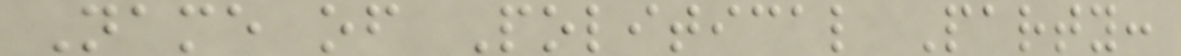Name of Political Party:
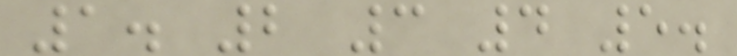1. 2 3 4 5.
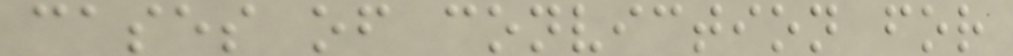cases of conviction for
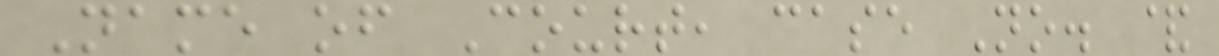Name of Court, case No. &
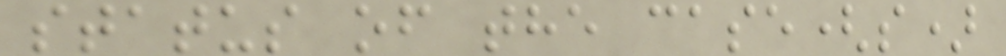status of the case(s)
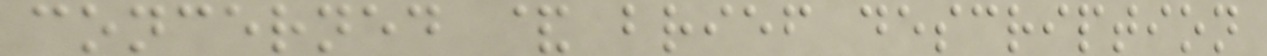concerned & brief description
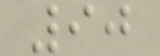90
